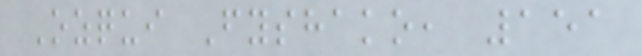Ozqui Fyshako, 151
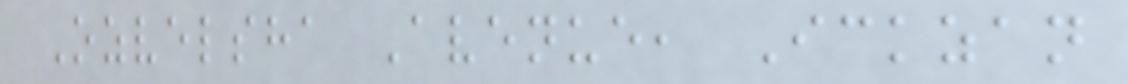Ozvelsha Avenue, Ickzan
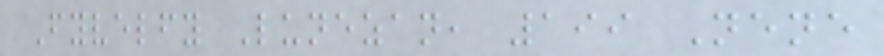Fyvelfy Lunezan, 199 Nene
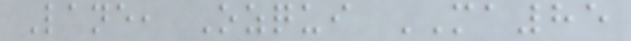Lane, Ozqui MA85
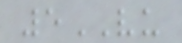5VU
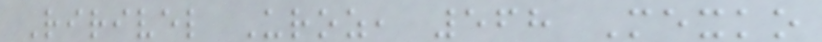Ririvel Uroz, 568 Mexko
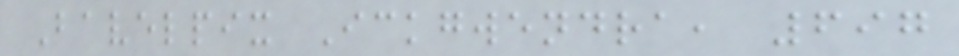Bavelpix Ickgwendra, 697
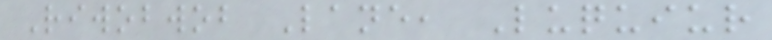Riwobwob Lane, Luquiur
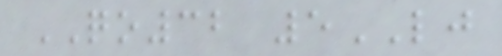QO32 5LJ
